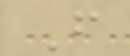F
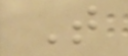T
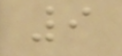9
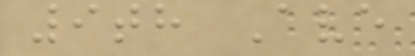9th Ave
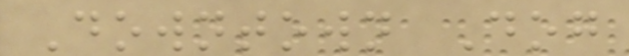Downtown Dog
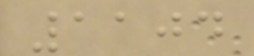1104
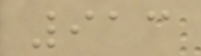913
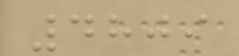4809
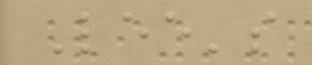Lee's
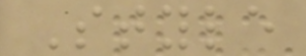Style
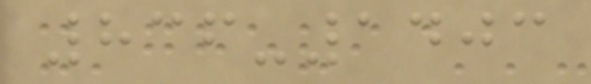836-1403
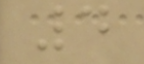4
